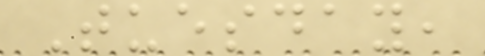Tuesday,
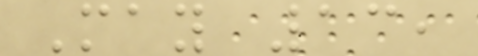May 13,
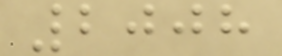2008
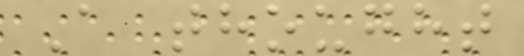A thought
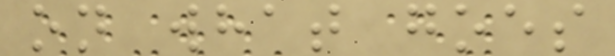on what goes
